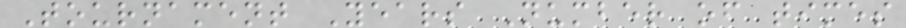Tournament Years Number of times
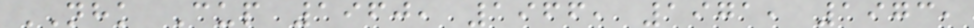NHK Cup 1960, 1966, 1971, 1973,
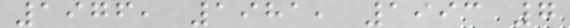1976, 1981, 1993 7
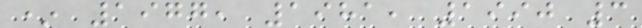* 1977, 1981, 1990 3
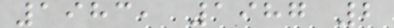1983, 1987 2
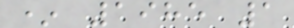* 1985 1
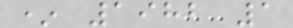* 1982 1
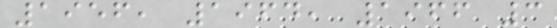1956, 1964, 1966 3
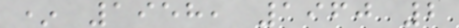* 1958, 1960 2
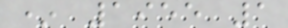* 1955 1
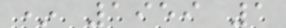* 1959 1
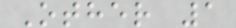Other 1
